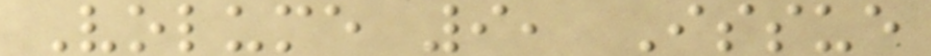Volume 9, Issue
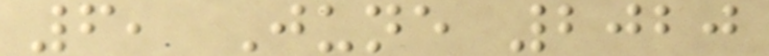6, June 2020
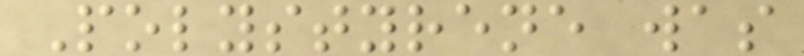Polystyrene was
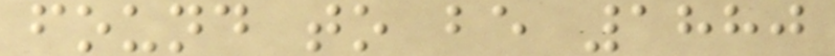found to be 1880
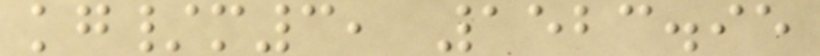kg/m3, 1523.95
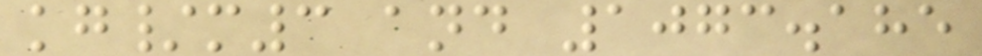kg/m3 and 1073.185
